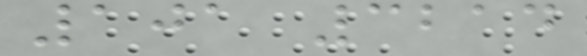101 3214
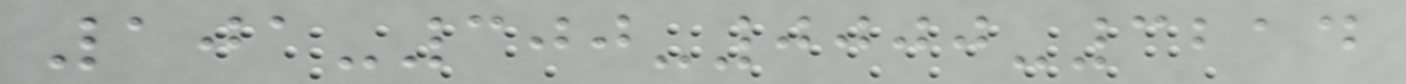101-300-0000-3214
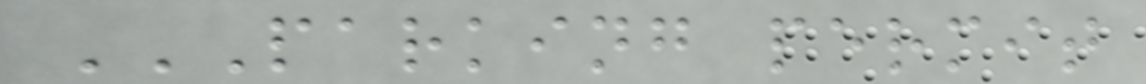PARKING PERMIT
